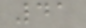41
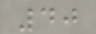40
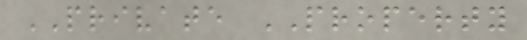PRIVATE PROPERTY
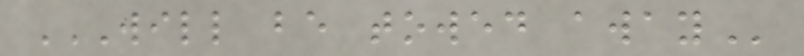WILL BE TOWED AWAY
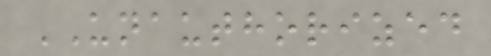UNAUTHORIZED
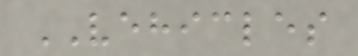VEHICLES
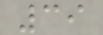39
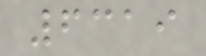6319
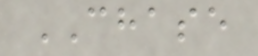CHASE
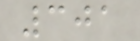301
